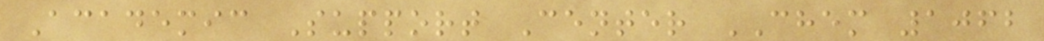Academic Support Center CHEM 1062
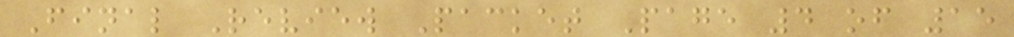Final Review Packet Page 4 of 15
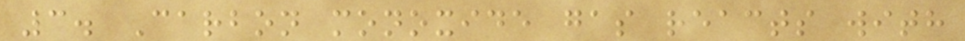3. Carbon monoxide gas reacts with
